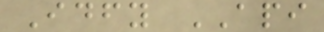Idfy API
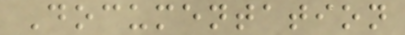Documentation
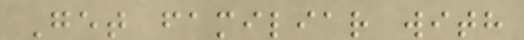Get familiar with
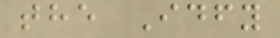the Idfy
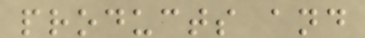products and
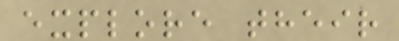explore their
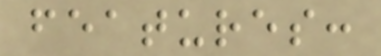features:
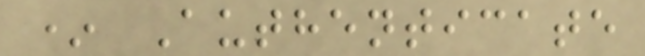* Authenticate
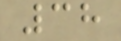38
